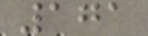171
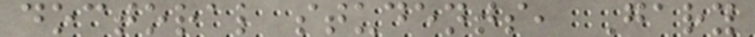doctoral students, Gary
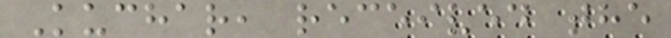Kuchar, received the
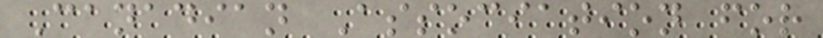Canadian Association for
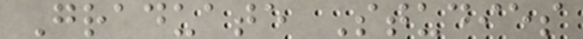Graduate Studies
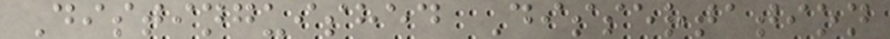Distinguished Dissertation
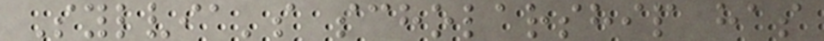Sylvia's scholarship has
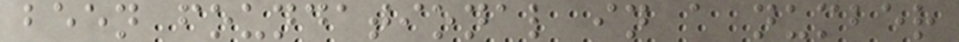been foundational in a number
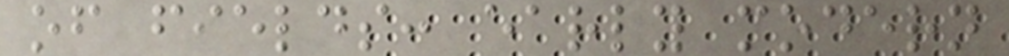of fields: early modern
